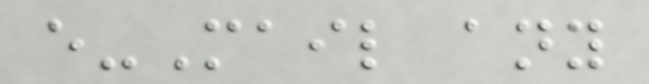e-Mail any
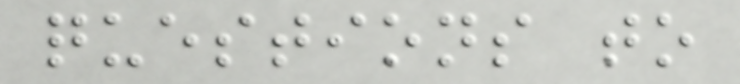questions to
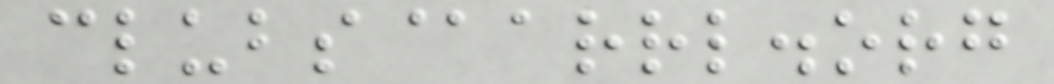clubs@arrl.org
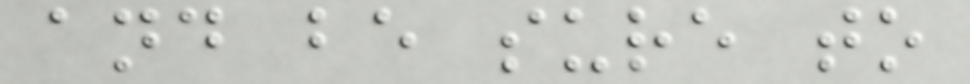and be sure to
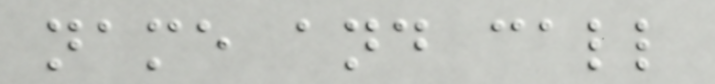name and call
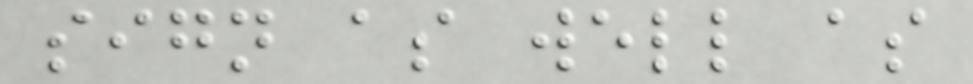sign as well as
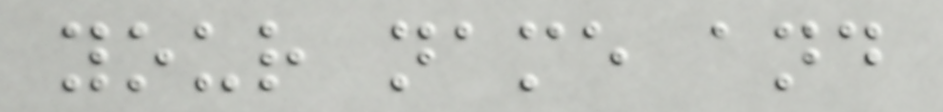your name and
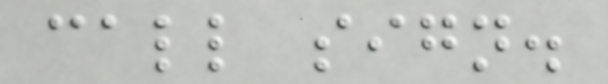call sign.
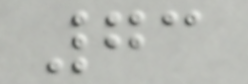73
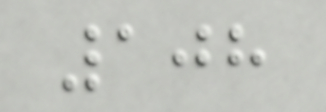108
